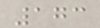173
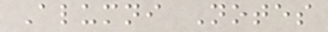Alumni Notes
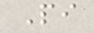Pi
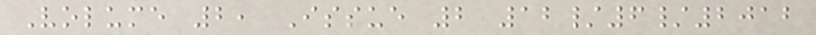Volume 2, Issue 2 12/6/2012
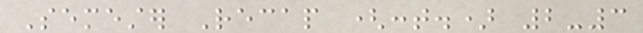Semester Recap (cont.) 2-3
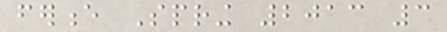ference Spring 2013 3
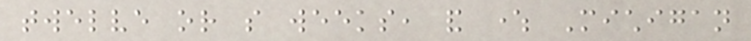twelve or so weeks, and where Michigan
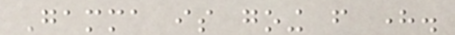Gamma is going from here.
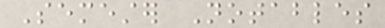Semester Notables
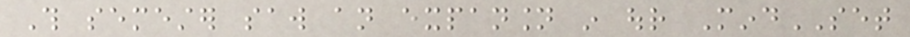This semester saw an expansion in our MindSET
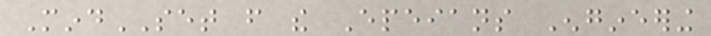MindSET from the Epeians Engineering
